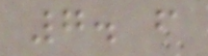7. f
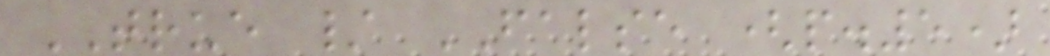TRUE / FALSE (p.5)
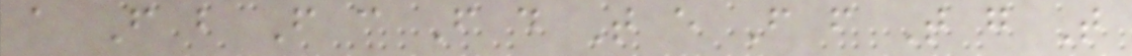a F b F c F d T e F f T g T
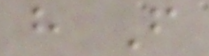h F
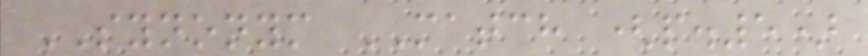SYNONYM MATCH (p.5)
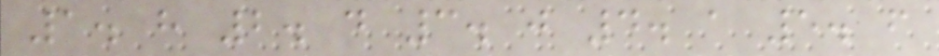1. h 2. d 3. j 4. a 5. f
